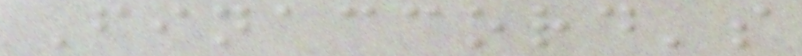Finaccord's
